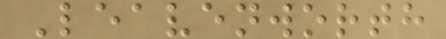Leavenworth
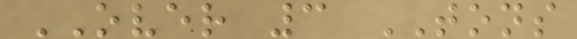OVER 3 TONS
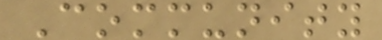Community
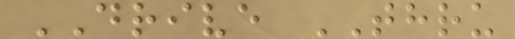DRIVE THRU
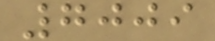7009
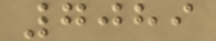7089
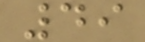49
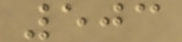503
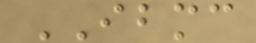IBMC
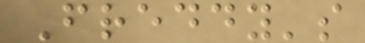Freddy's
